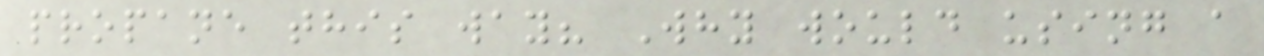propane this way? Why would using a
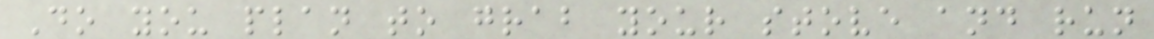Do you plan to grab your stove and run
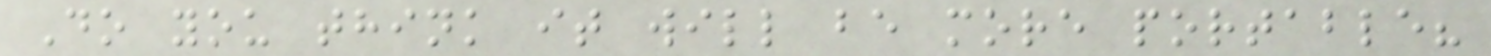Do you think it will be more portable?
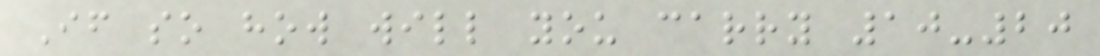If so how will you carry 10-20
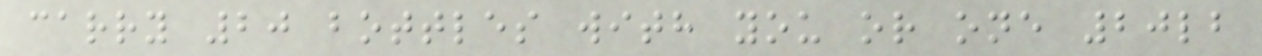carry 20 bottles with you or one 20lb
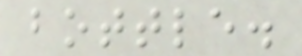bottle.
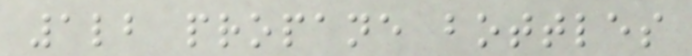1lb propane bottles
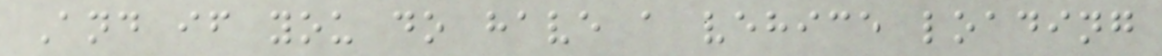And if you do have a vehice loading
